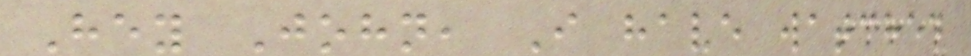Hey John, I have watched
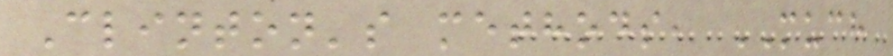Clinton's methods, MUCH
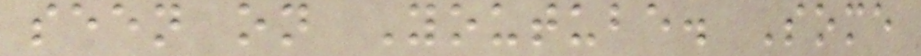seen on Youtube. Some
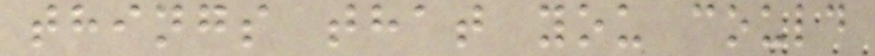things that you could
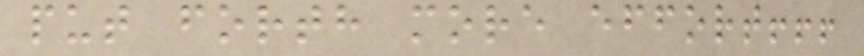put forth more effort!!!
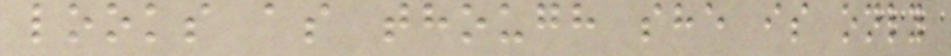looks as though she is only
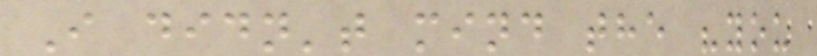I didn't mind the "you
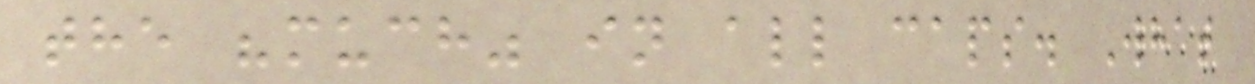the "much" in all caps. What
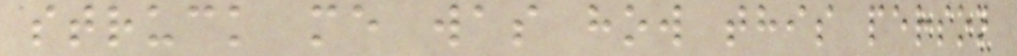struck me was how this person
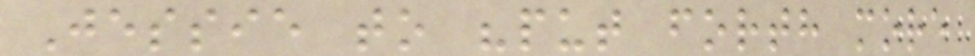Jessie to "put forth more
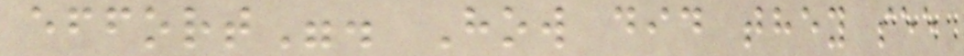effort". How did they see
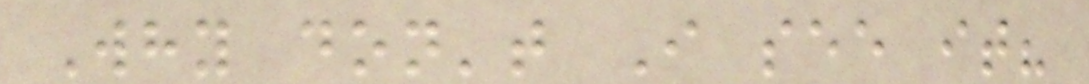Why don't I see it?
